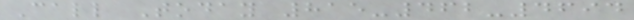Call Today 815-462-4694
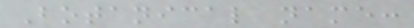Botanical name:
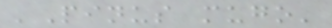'Pinus mugo'
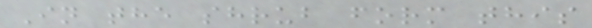In the shrub form this
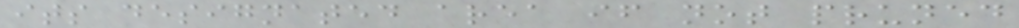its designated area if not pruned
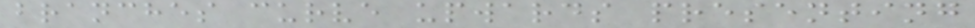branches curve upwards presenting
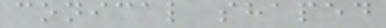conical shaped
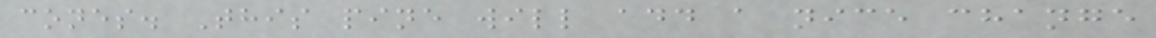cones. This pine will add a nice change
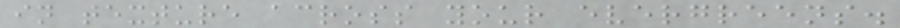in texture across your evergreens.
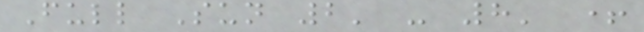Full Sun 2' - 8' +
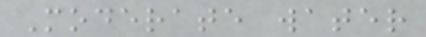Moderate water
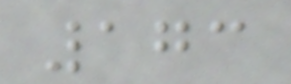173
